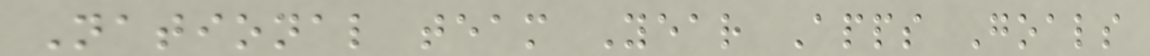National team Year Apps Goals
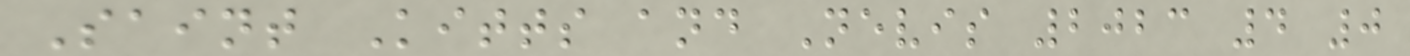Saint Kitts and Nevis 2023 4 0
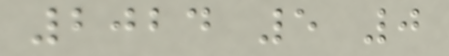2024 5 0
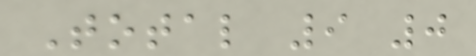Total 9 0
